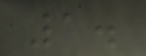1.
